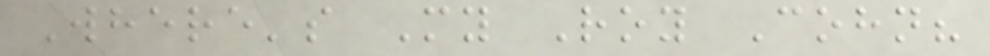Where's My Roy Cohn?
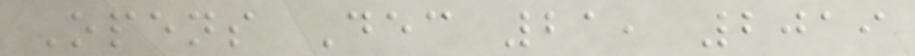Opens Dec 21, 2019
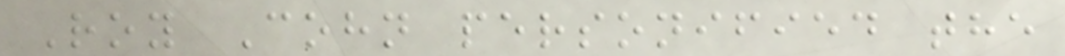Roy Cohn personified the
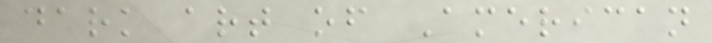dark art of American
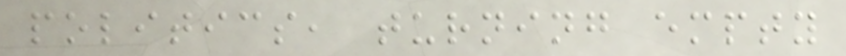politics, turning empty
